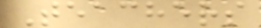Teachers
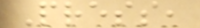Press,
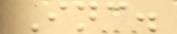Inc.
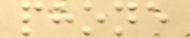phone
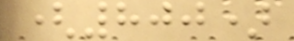(800)
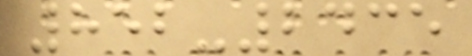852-2435
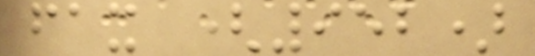fax (952)
